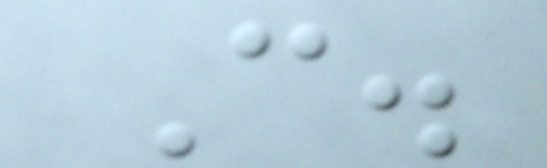C.
